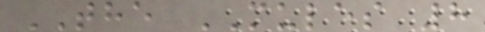THE MULES 8
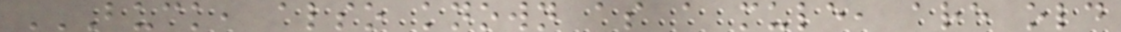BUCK, ALSO KNOWN AS A MULE, ARE OLD
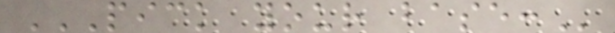PICK YOUR BASE:
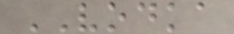VODKA
